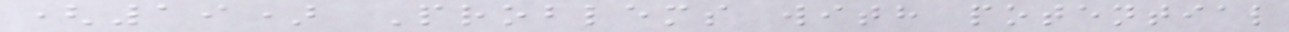(19) Problems with potential
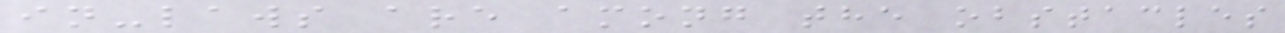in-laws are among the obstacles
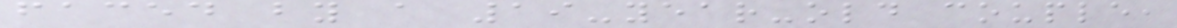faced by a 19-year-old couple,
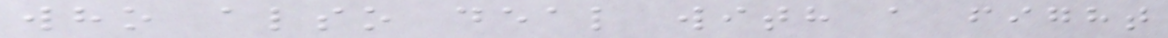who also deal with a fight
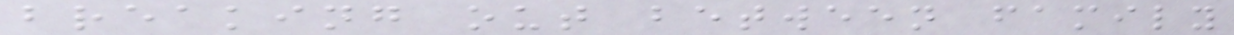breaking out between family
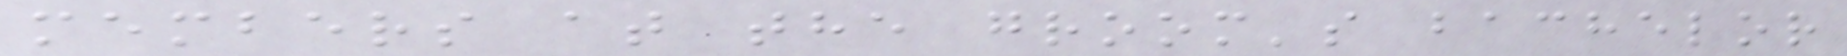members at the groom's bachelor
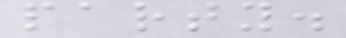party.
